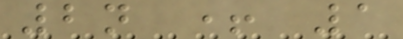2n + 1
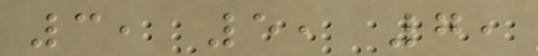3, 5, 7,
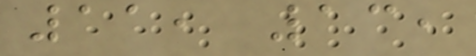11, 13,
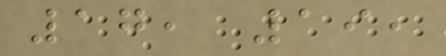17, 19,
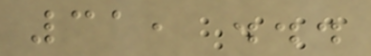31, ...
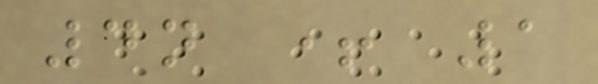4n + 1
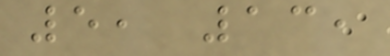5, 13,
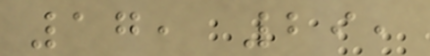17, 29,
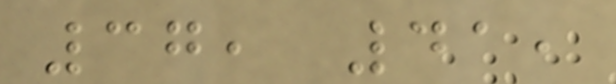37, 41,
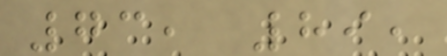73, 89,
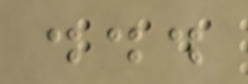...
